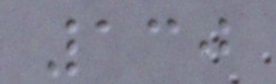130
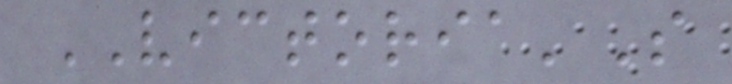VICTORIA'S
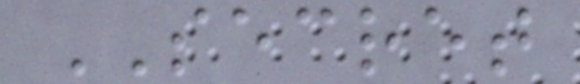SECRET
